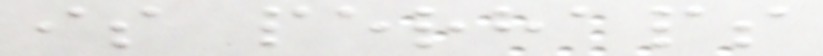is perhaps
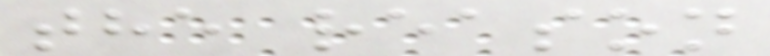the reason
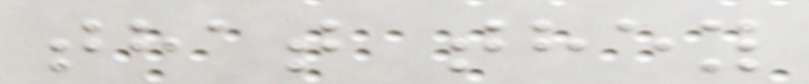that they
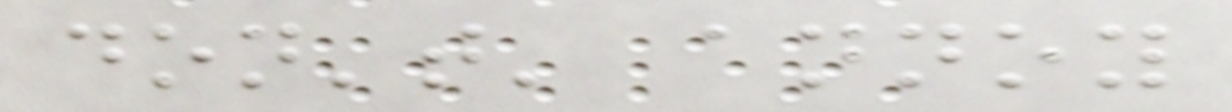don't' annoy
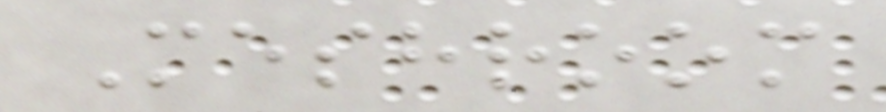Meshroom
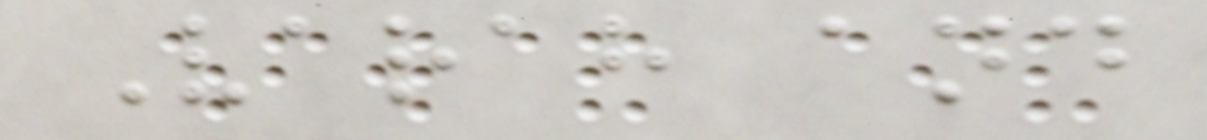Varah and
